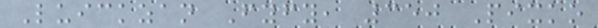Luickzan Fyfy, 350 Pixko
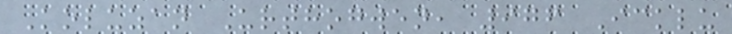Koluzan Urthogwen, 976 Icklu
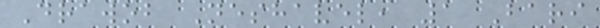Drawob Neshavel, 1 Bari
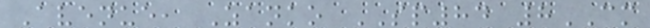Avenue, Zanko SP84 8CM
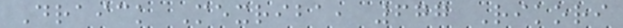Draick Mexriba, 677 Rikori
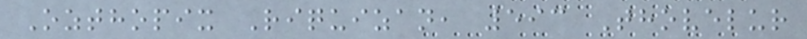Ozthopix Riquizan, 593 Thovelur
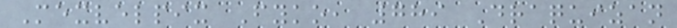Mexvelpix Fyko, 789 Draquizan
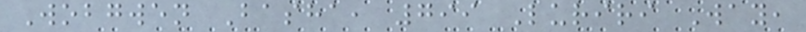Wobgwen Basha, 799 Luriri Way,
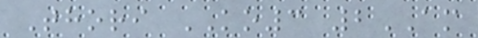Thori KO3 2AM
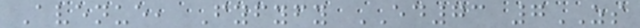Avenue, Fyfyfy ED73 7ZS
